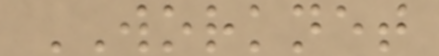WORKNET
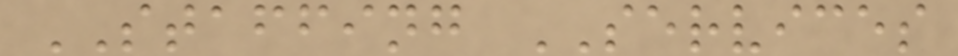STAFFING SERVICES
